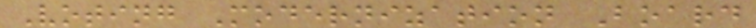Voting Modernization Board
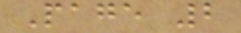Page 2
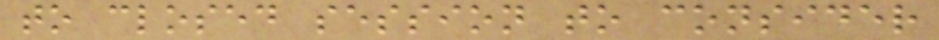to closed session to consider
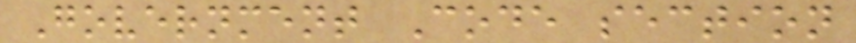Government Code section
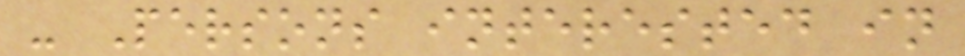- Persons interested in
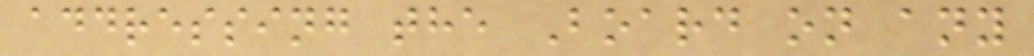addressing the Board on any
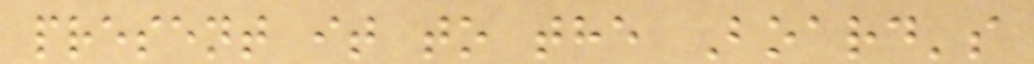present it to the Board's
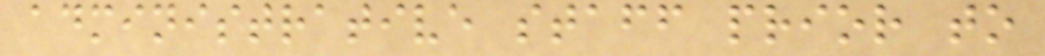administrative staff prior to
